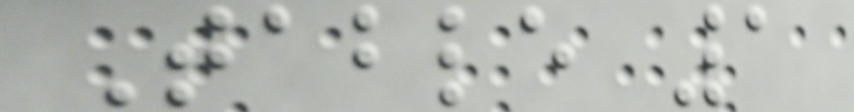Table 1
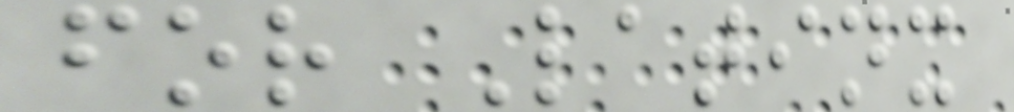for Latinx
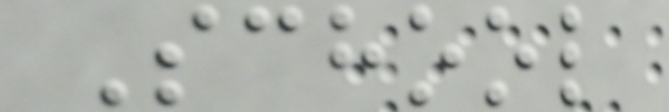School
